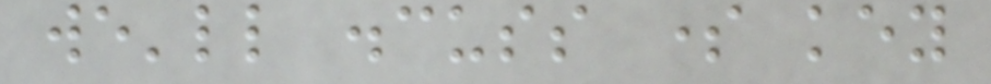we'll discuss some key
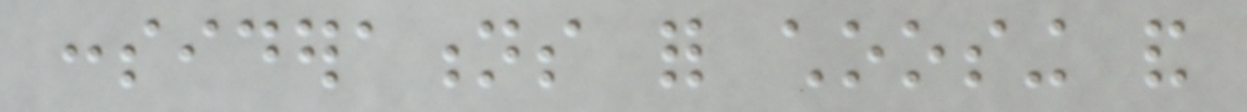considerations for choosing and
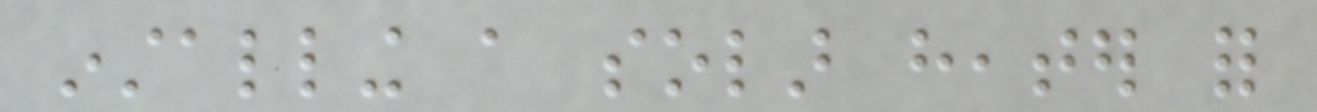installing a solar heater for
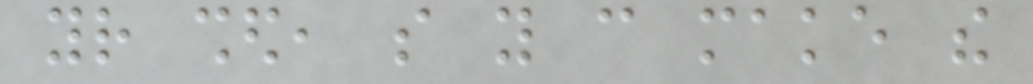your shed, so you can make the
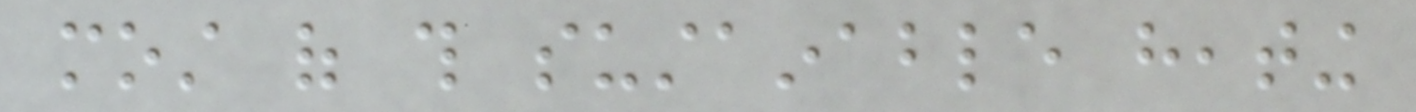most of this sustainable heating
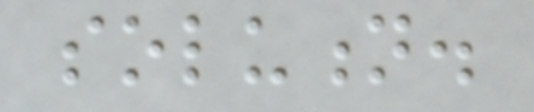solution.
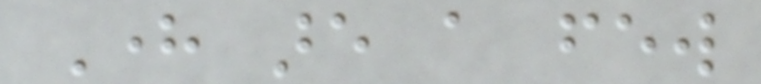Here are a few
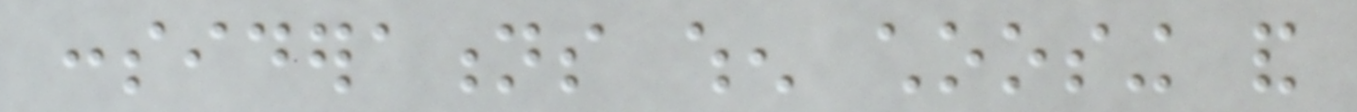considerations when choosing and
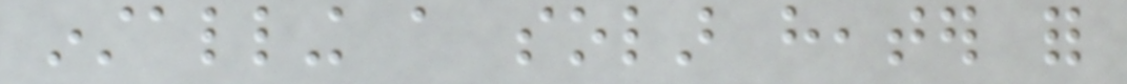installing a solar heater for
